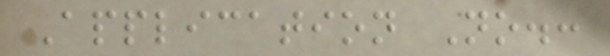Application No.:
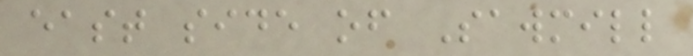east side of Sawmill
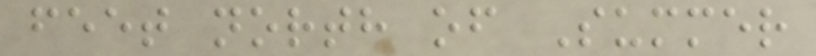feet north of Summer
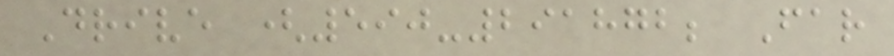Drive (590-291872; Far
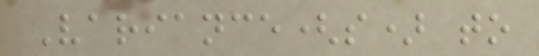Variance(s) to
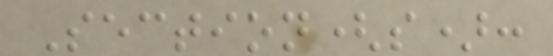Section(s):
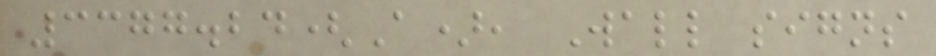3377.24(A), Wall signs
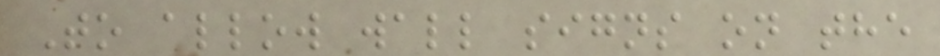To allow wall signs on the
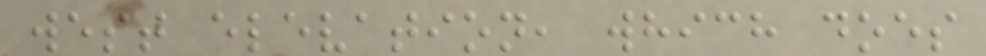west elevation, which does
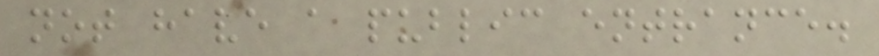not have a public entrance.
